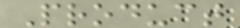Product
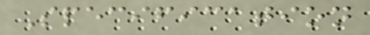Specification
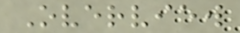Overview
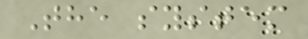The system
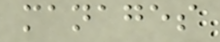manages
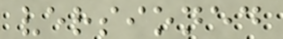versioned
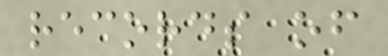records of
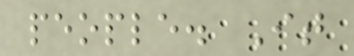people. It
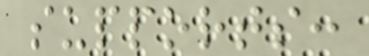supports:
